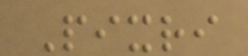Pixri
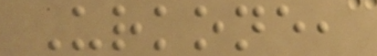Urkone,
